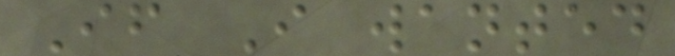If I wanted
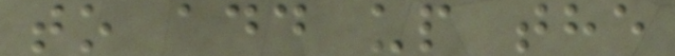to add up the
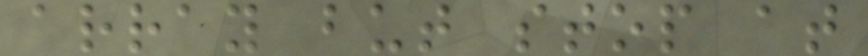array but stop at
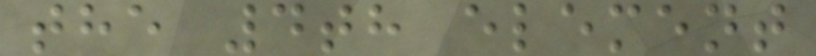the 4th element
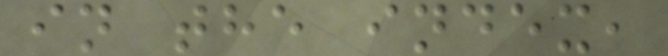in the index,
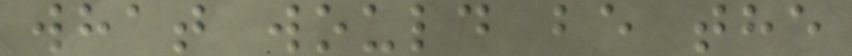what would be the
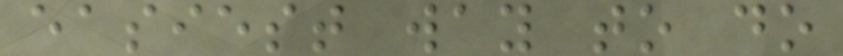easiest way to do
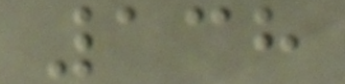138
